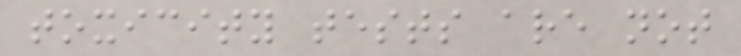toxicity tests are not
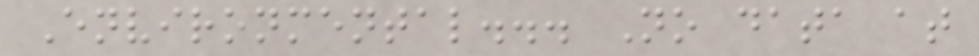Environmental... No data at
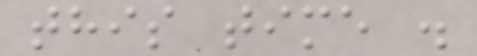this time .
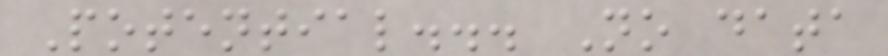Potential... No data
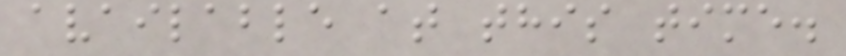available at this time.
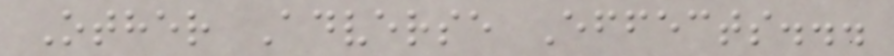Other Adverse Effects...
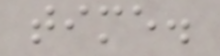time.
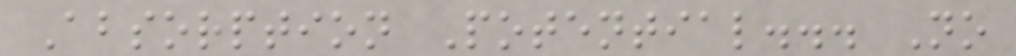Absorption Potential... No
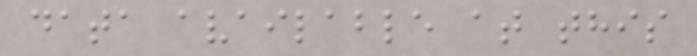data available at this
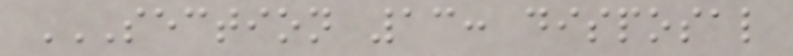SECTION 13: DISPOSAL
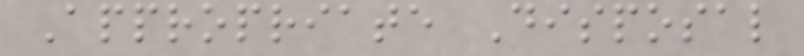Appropriate Disposal
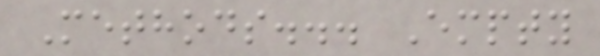Methods... Empty
